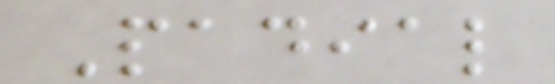Padial
